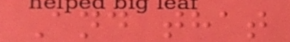And that
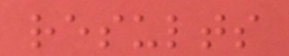results
